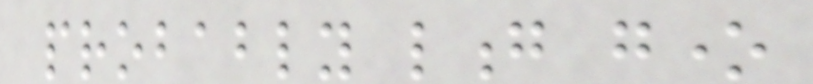probably long gone
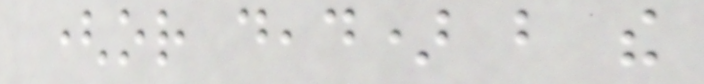(or dead) but the
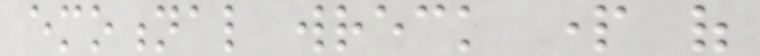emotional wreck part of
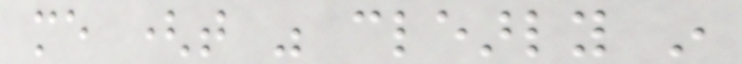me (that was clearly in
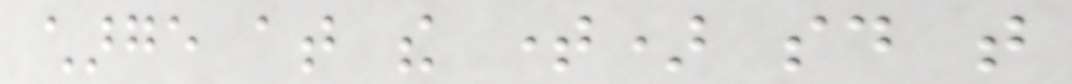charge at the time) said that
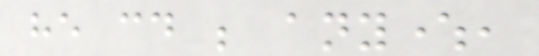he could be anywhere,
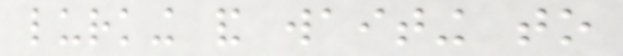lurking and waiting to
